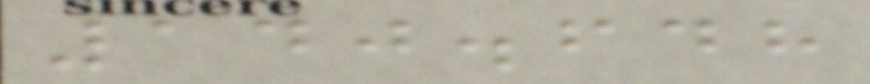140.648
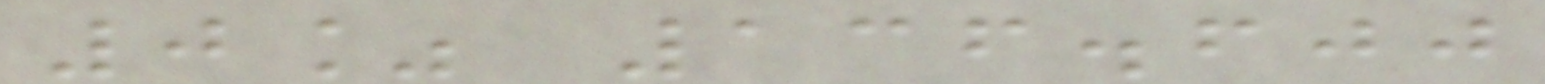0% 136.600
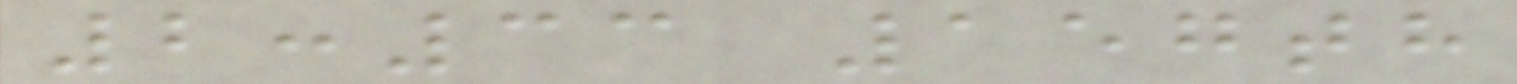2:33 157th
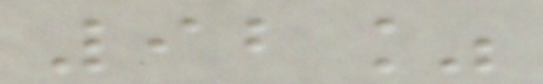92%
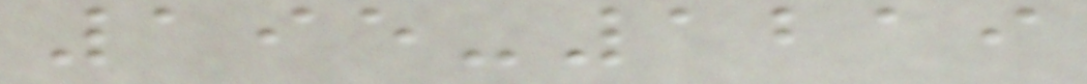195-1219
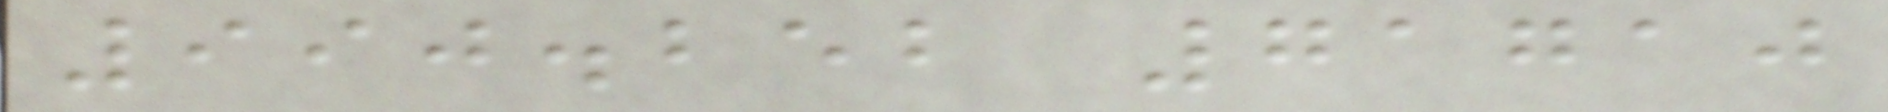990.252 71710
